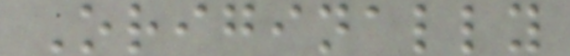Originally
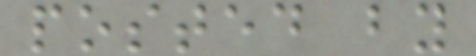posted by
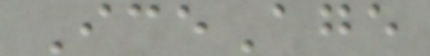IceAge
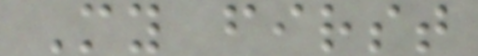My first
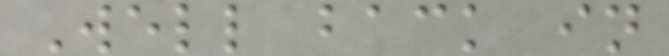Well back in
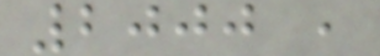2000 ,
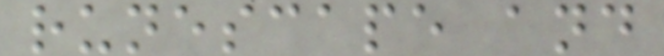runescape and
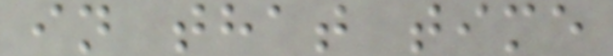in that time
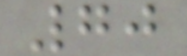70
